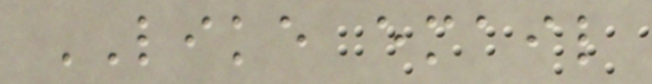LIKE email
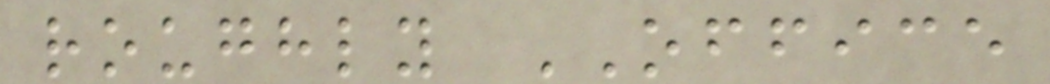roughly OFFICE
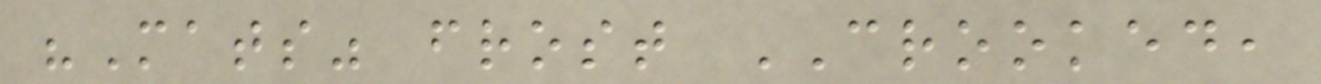"Mats" frost CROOKED,
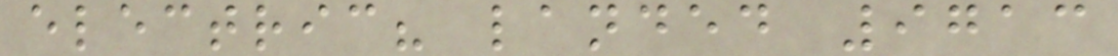electric? landed 9713
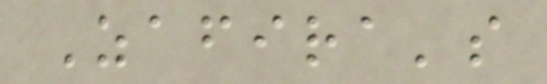Zafira's
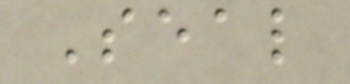Seal
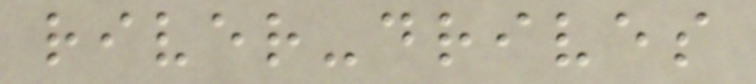river-drives
